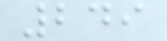249
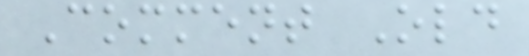Comment Old
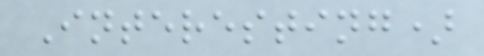Interesting)
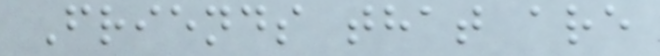Friends that are
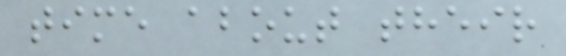time about their
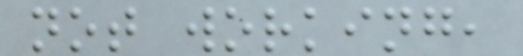not working,
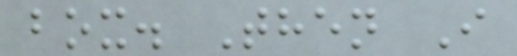box. Then I
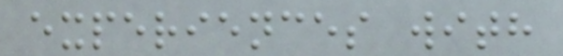experiences with
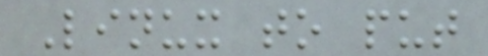Linux to put
